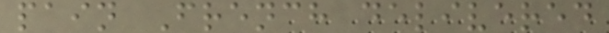pain French delivered
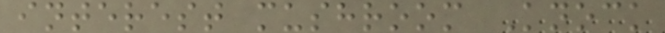interest mushroom Knock
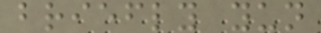briefly yun
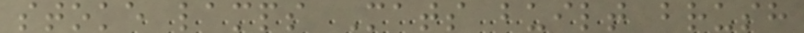stoke lamps Mats built brush
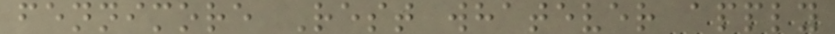fennimore Rest whatever apply
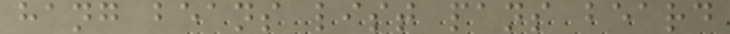hang beans list pans beard
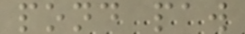pond paw
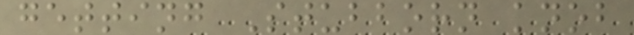getting Stubborn knob
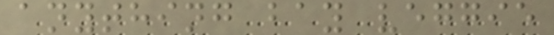anything bay veggie
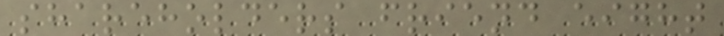shareholders friend eight
